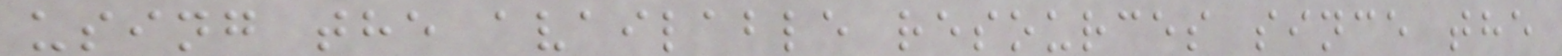using the available resources since the
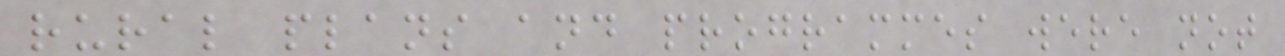rural plans and programmes were not
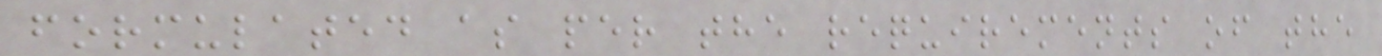formulated as per the requirements of the
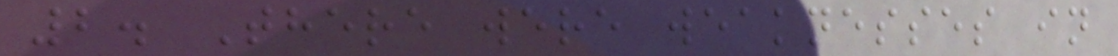2. There were weaknesses in
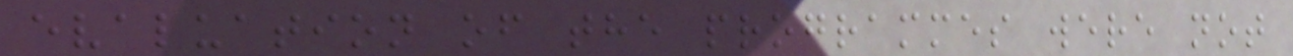evaluation of the programmes were not
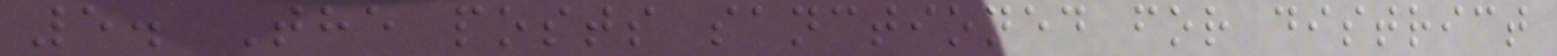5. The posts sanctioned for district
